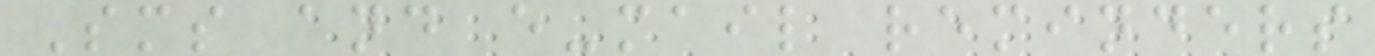Sms and e-mail reminders
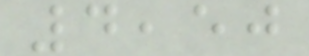4,50
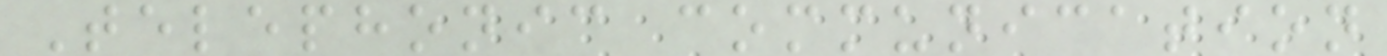Telephonic communication
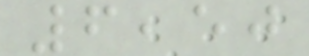6,50
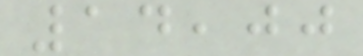14,00
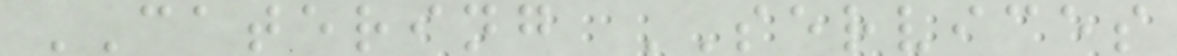CATERING SERVICES
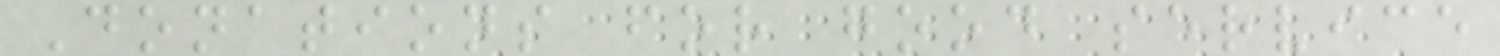Donations for good service
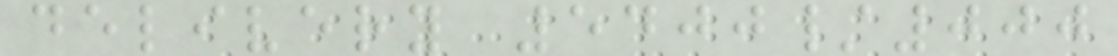delivery 5400/000
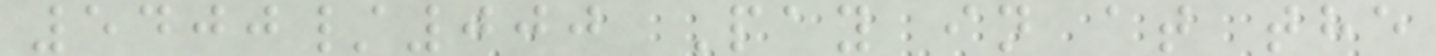5400/000 Pay in at the
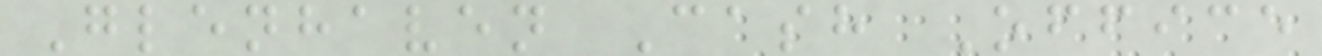Glenhaven Cash Office
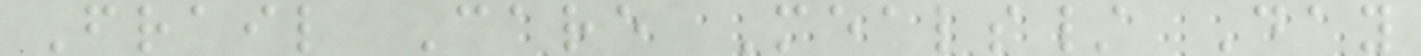Frail Care Meals/ Day
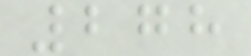278
